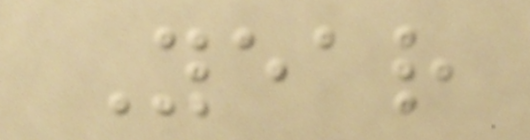Year
